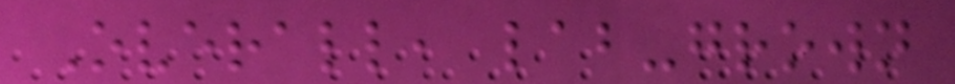Overall, lab-grown
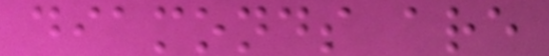diamonds are
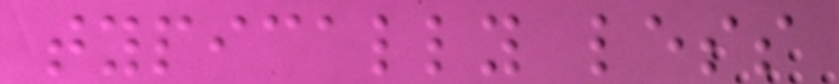typically less
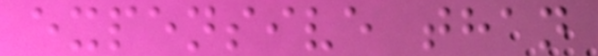expensive than
